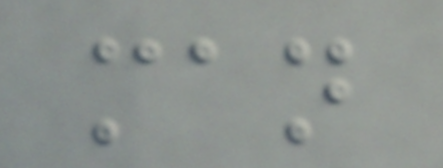man
